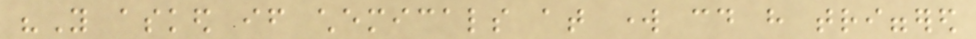"You asked if chemicals at work could have triggered
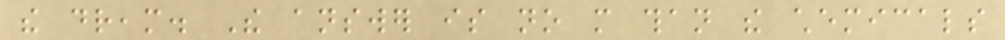the dream. The answer is no more than the chemicals
